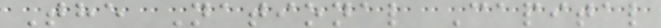The National Capital
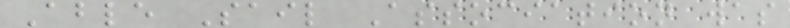Able Sail Association was
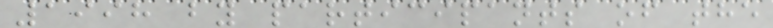1998 by participants of the
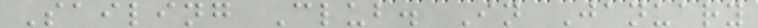Sailing Club. In January
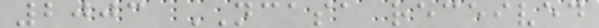2003 NCASA received
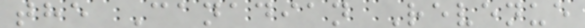the Canadian Revenue
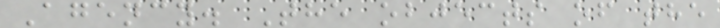Agency. The objects of the
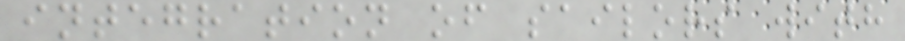integration of sailors with
